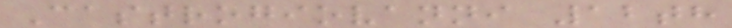Castrogiovanni 12th
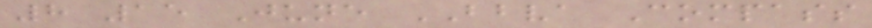8 15 June BBVA Compass
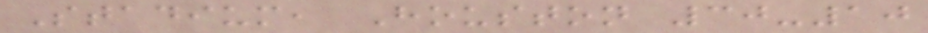Stadium, Houston 30-10
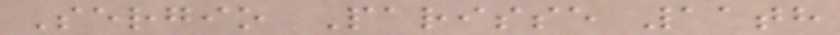Sergio Parisse 11th
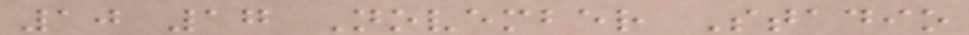10 17 November Stadio
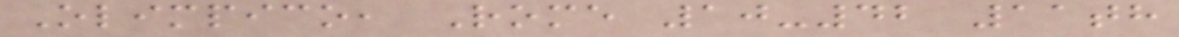Olimpico, Rome 10-42 11th
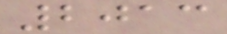2013
